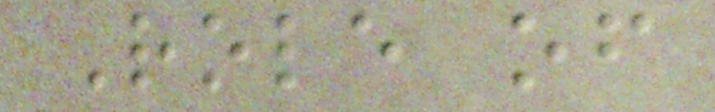Role of
